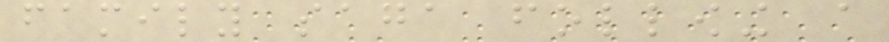family saga following a
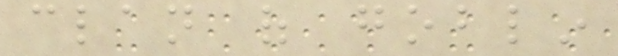clan of goblin
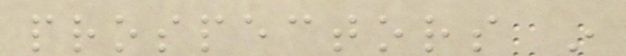prospectors in
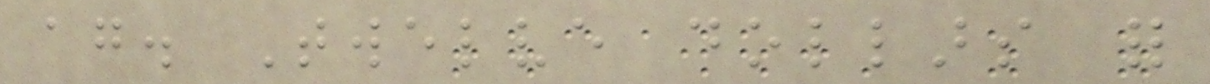again. Twelve dollars for
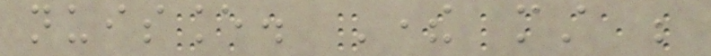nuisance. There must be
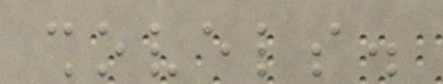shovels.
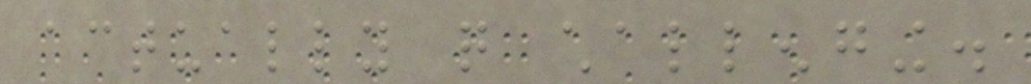actually quite challenging.
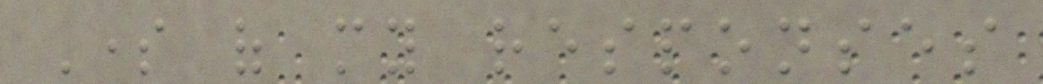Some of my responses
